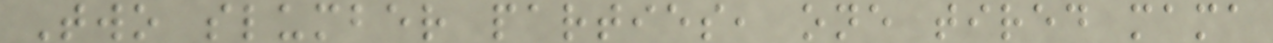Two slumber parties, one tired mama
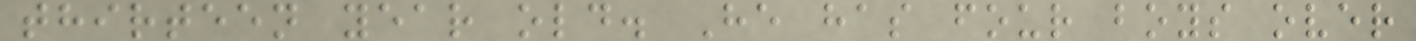thirteen year old. He has four boys over
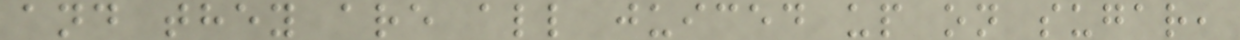and they are all juiced up on sugar,
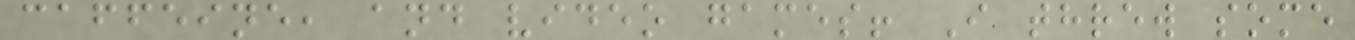caffeine, and video games! I threw some
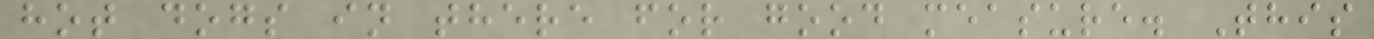hot dogs in there for good measure. This
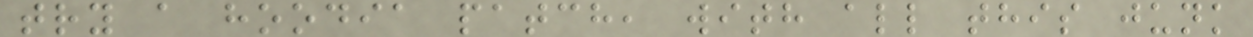try a hoodia patch, with all this junk
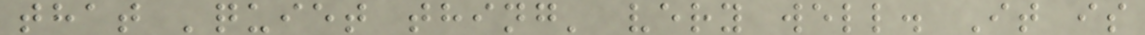that 'quiet thing' very well. It is
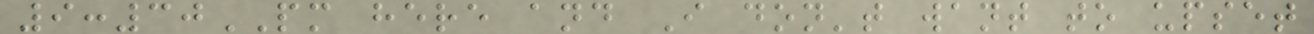9:30PM here and I don't want to upset
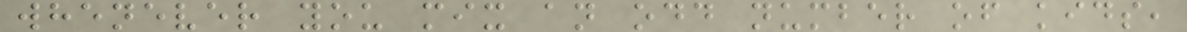whenever you mix an odd number of kids,
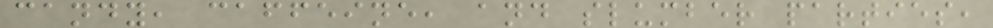candy, caffeine, and slumber parties,
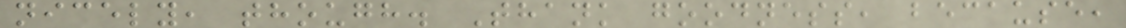nicely, though. Thank goodness, because,
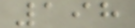198
